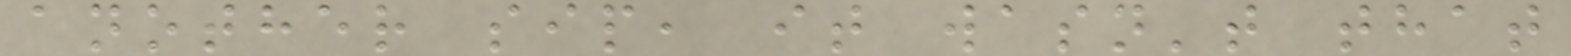another sip, it wasn't that
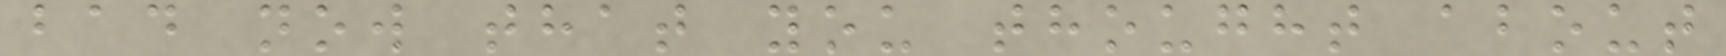bad now that you thought about
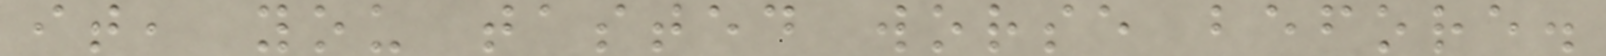it, you tasted worse before.
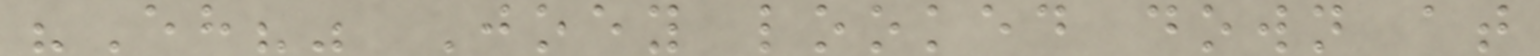"Eh?" Joey looked down at
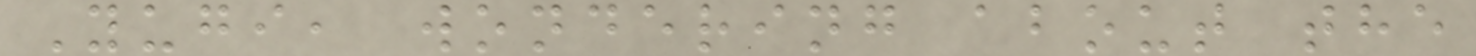Yugi, wondering about the
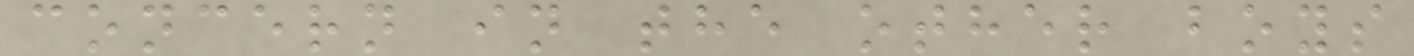concern in the other boys
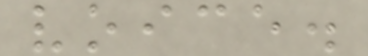voice.
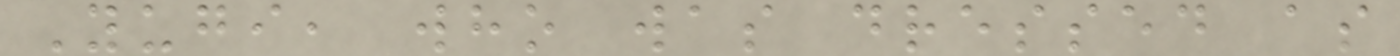Yugi, who was dressed as
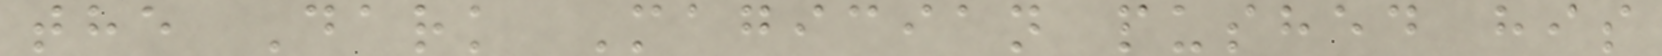the Dark Magician pushed his
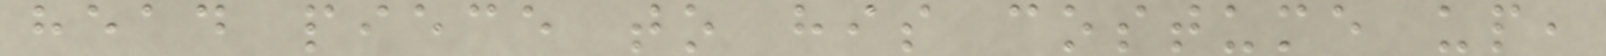head piece to his costume up,
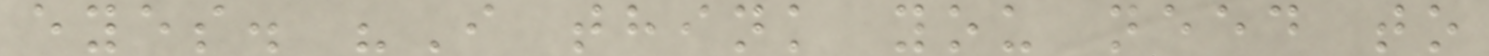eyes. "I think you need to
